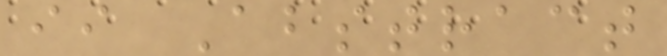ii Abstract
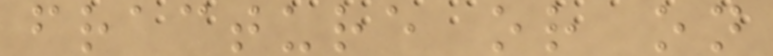fracture or on
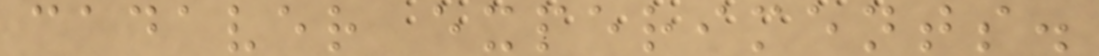cadaver experiments.
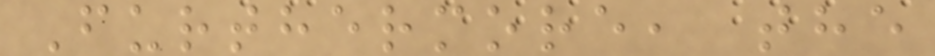Furthermore, the
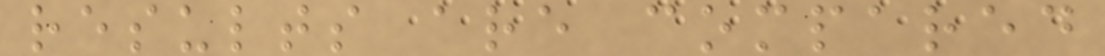results are compared
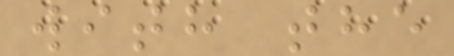with the
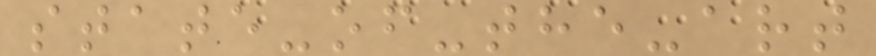state-of-the-art
